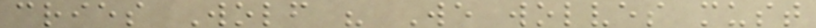cries Wolf " We wolves must
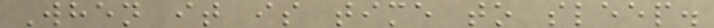When it is time to sleep.
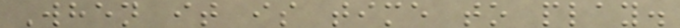When it is time to play.
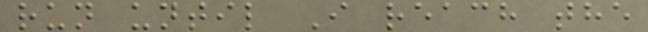run until I reach the
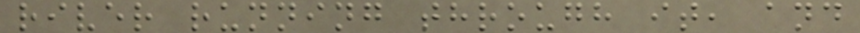river running through it, and
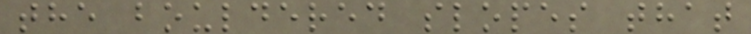the bouldered slopes that
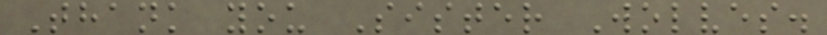Thank you Sister Wolves.
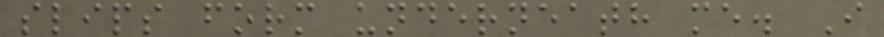slips form underneath me. I
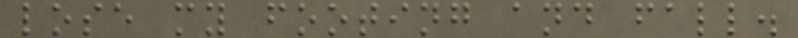lose my footing and fall.
